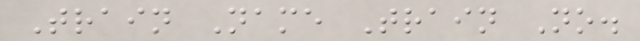Train Name Train No.
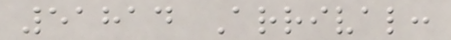51814 Arrival:
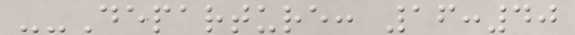--Departure: 16:40
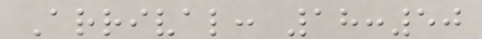Arrival: 18:50
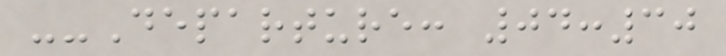--Departure: 04:30
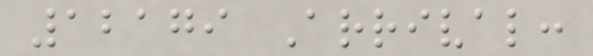12179 Arrival:
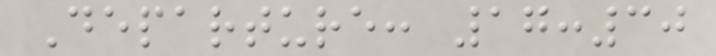Departure: 17:30
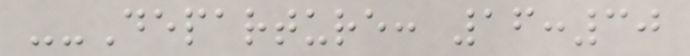--Departure: 16:30
